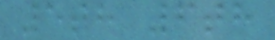5th 6th
